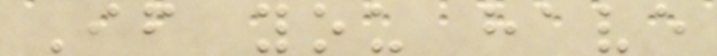If you have
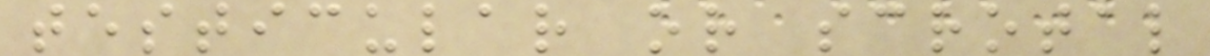testicular or scrotal
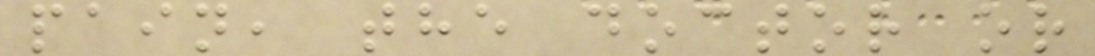pain, the doctor or
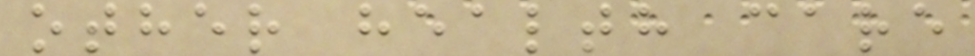other health care
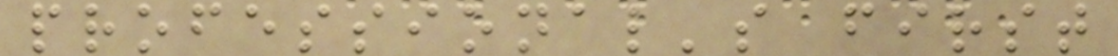professional's first
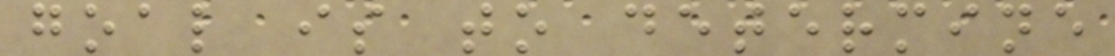goal is to determine
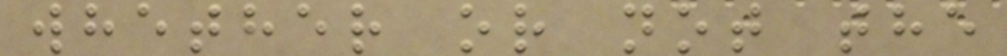whether or not the
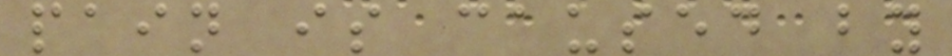pain is caused by
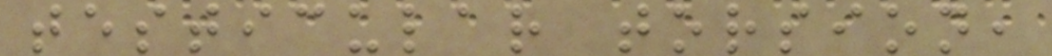testicular torsion,
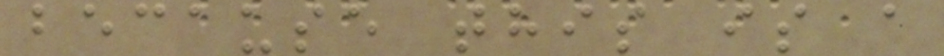because this is a
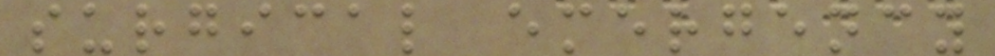surgical emergency
